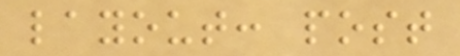layout: post
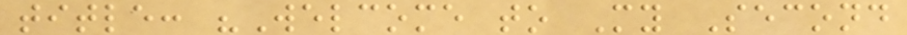title: "Welcome to My Second
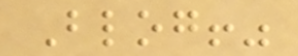Blog!"
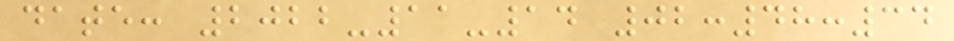date: 2022-11-14 02:48:34
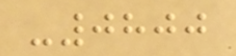-0800
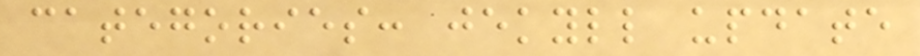categories: jekyll update
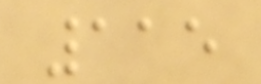115
